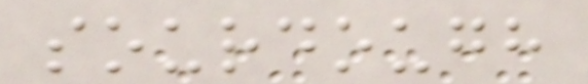sourdough
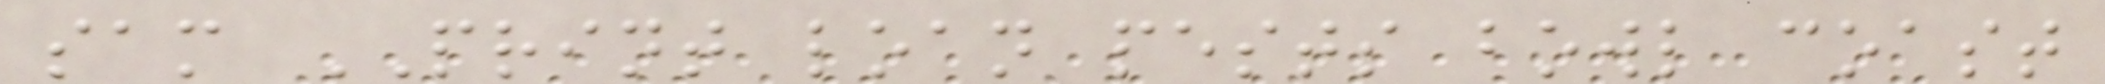sam PRINT loan pests bowl coast
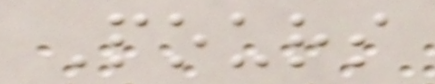Pours
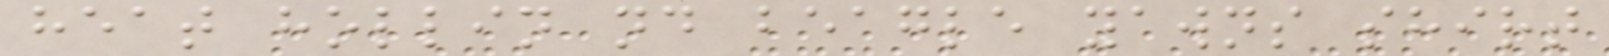heat hollin nd beagle yawns shirt
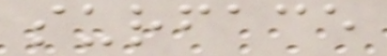surface
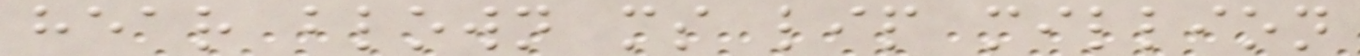hear blown ms lip million
